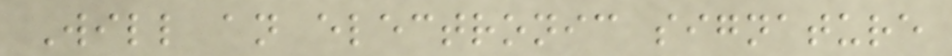Will an electronic signature
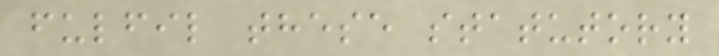fulfil these statutory
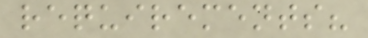requirements?
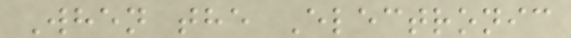When the Electronic
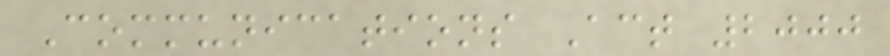Communications Act 2000
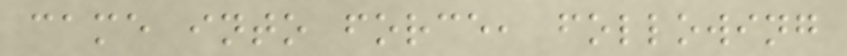came into force, following
